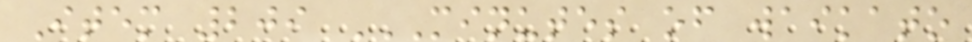Item 209 MINUTES OF WAIKATO
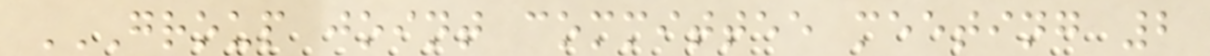GROUP JOINT COMMITTEE MEETING 2
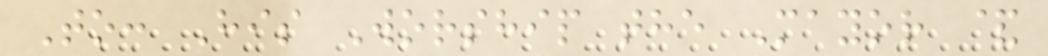To: His Worship the Mayor &
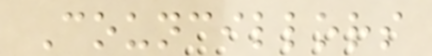Councillors
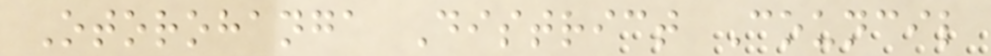Otorohanga District Council
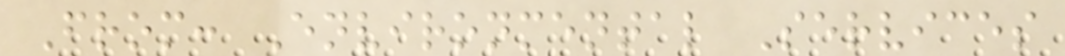From: Environmental Services
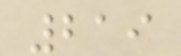219
